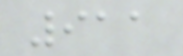911
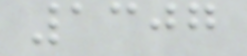1307
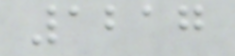1217
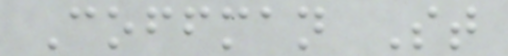Coffman St
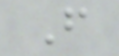F
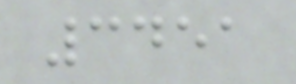3451
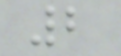2
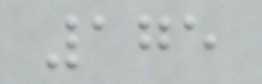175
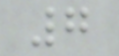7
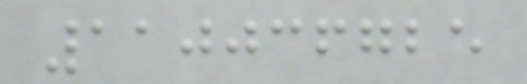110036725
